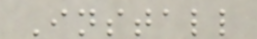Install
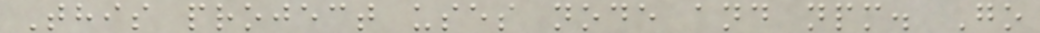This project uses node and npm. Go
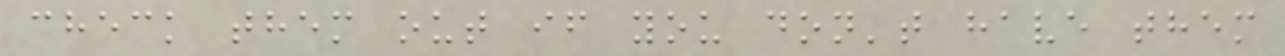check them out if you don't have them
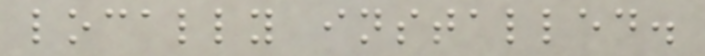locally installed.
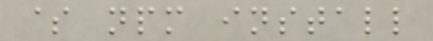$ npm install
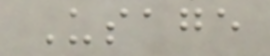Usage
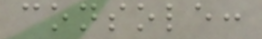console:
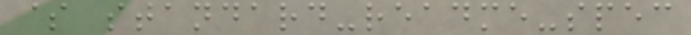$ standard-readme-spec
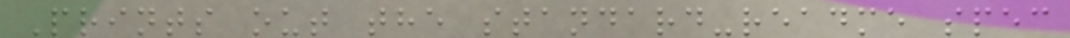Prints out the standard-readme spec
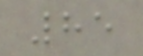85
